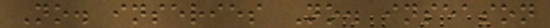No. inseries No. inseason
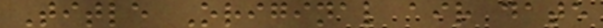Title Original air date
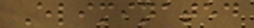Eliminated
